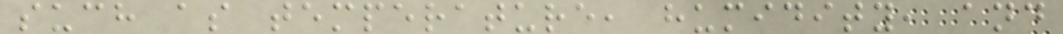such as temperature, humidity, and
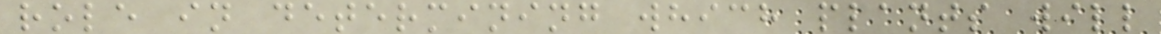role in determining which plants will
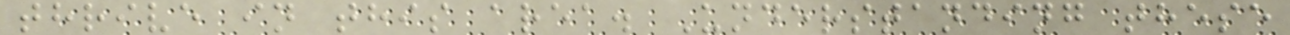thrive in this area. Understanding these
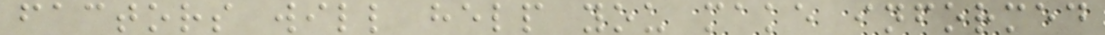factors will help you make informed
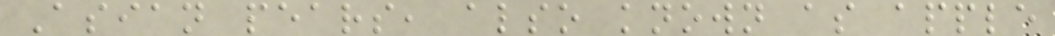Asian pears, also known as apple
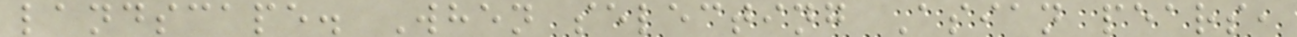landscape. When selecting Asian pears,
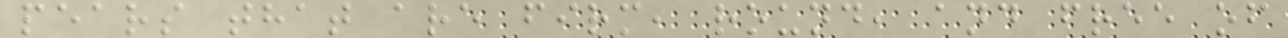pears that are firm, round, and free of
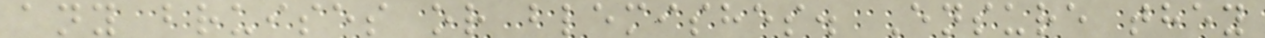any bruises or blemishes. Ensure they
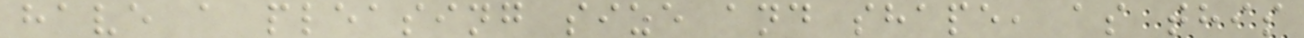have a pleasing size and shape, as this
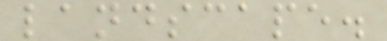landscape.
